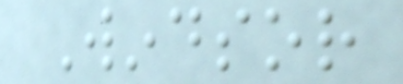Windsor
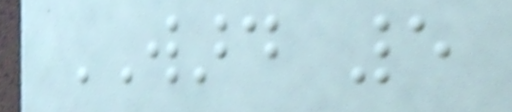WARD 5
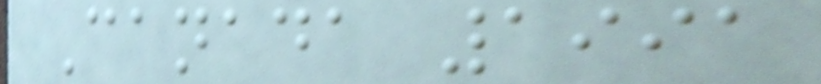Canada 1991
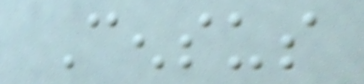Census
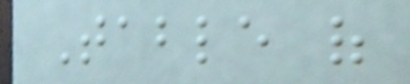Table of
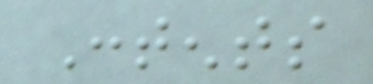Contents
